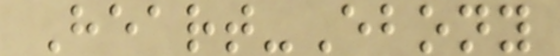Heart-Ebony
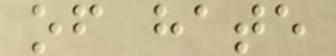of hate
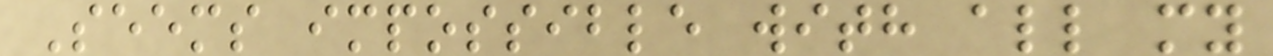Seems impossible with all my
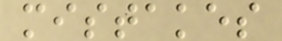mistakes
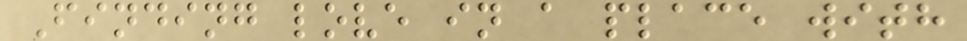Finding love in a place with
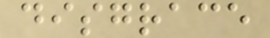disgrace
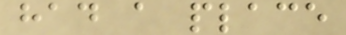had a place
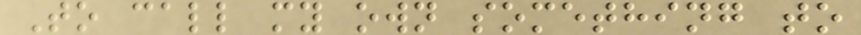To call my own something to
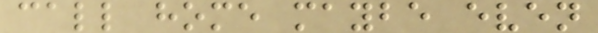call home maybe even
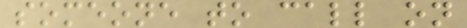someone to call on
